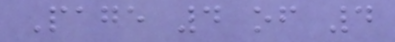Page 4 of 4
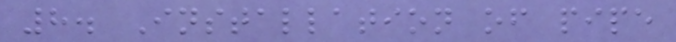8. Installation of pipe
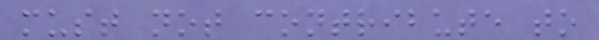must not contribute to
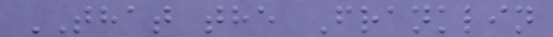THAT the Franklin
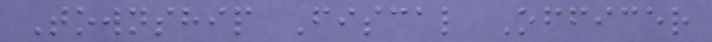Township Fiscal Officer
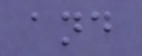and
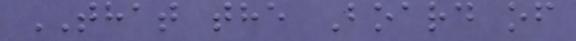THAT the Board of
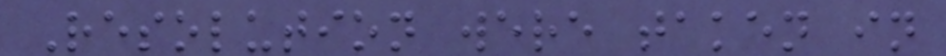Resolution were taken in
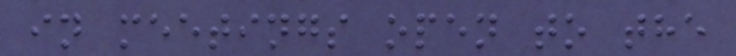in meetings open to the
